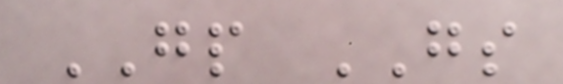GP GS
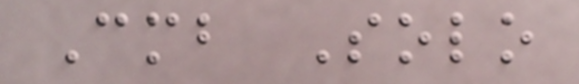Cmb Solo
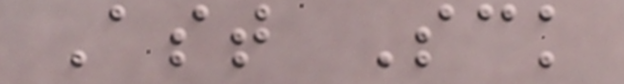Ast Sck
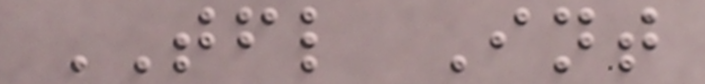TFL Int
